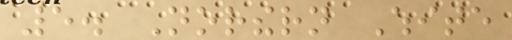5. Northern White
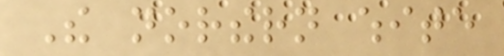The northern white
